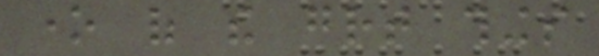one of the great things
